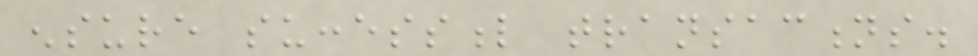ensure successful transactions.
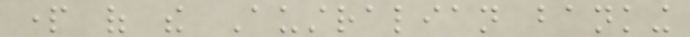part of the Australian banking
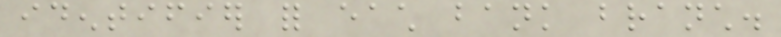identifier for each bank branch.
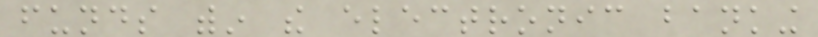funds within the electronic banking
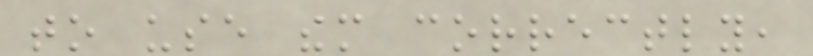to use them correctly,
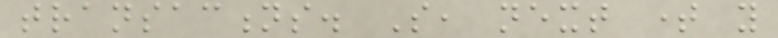transactions. So, next time you
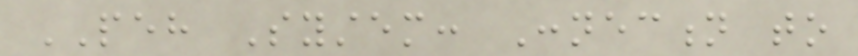PEH System: Connection to
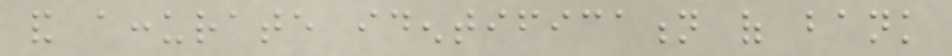and accurate identification of bank
